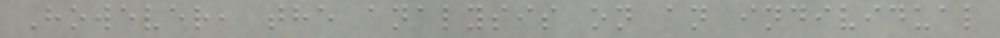However, the analysis on an individual
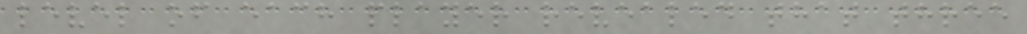level of each player revealed that three
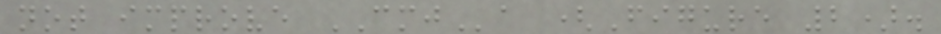not improve CMJa (Figure 2).
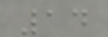14
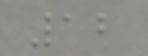12
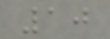10
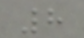8
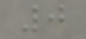0
